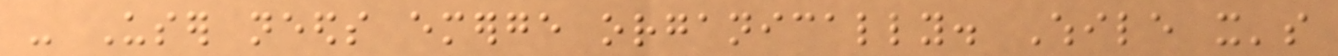- User needs emerge organically. While it's
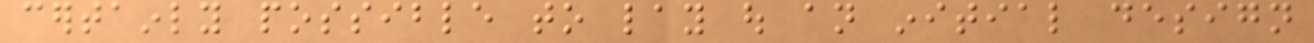certainly possible to lay out an initial design
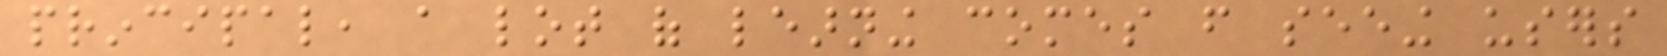principal, a lot of learning comes from seeing users
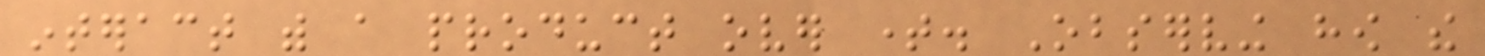interact with a product over time. Observing how the
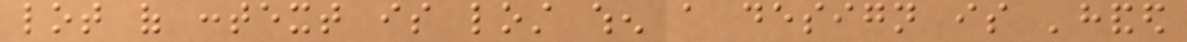lot of context is lost when a design is 'handed
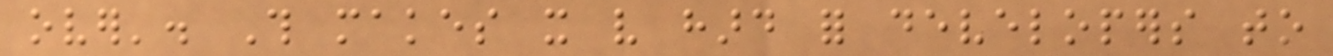over'. This makes it very hard for developers to
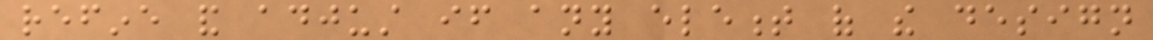refine and adjust if any element of the design
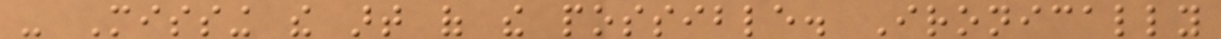- Missing the art of the possible. Ironically
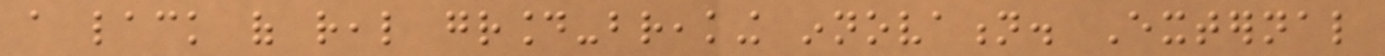a lack of real ground-breaking innovation. External
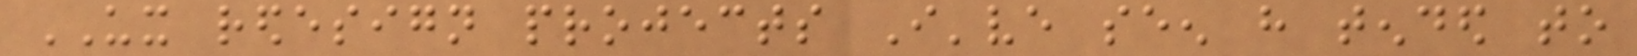UX redesign projects I've seen have tended to
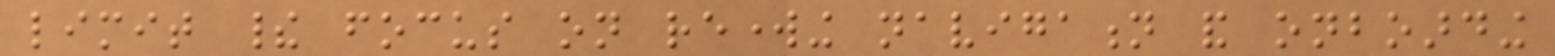limit their focus on reworking navigation and onboarding
